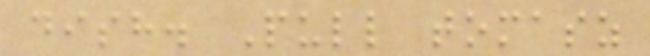dish. Pull tomasz
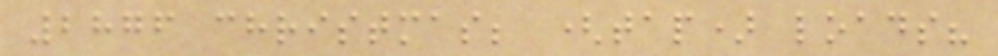2876 christmas; (tap) loads?
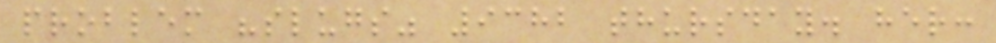problem "slugs" 9382 thursday. her:
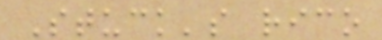Stuck's rico
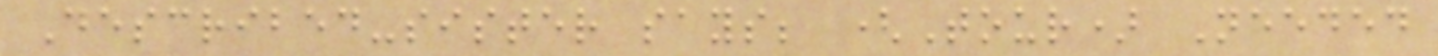Described-sister says; (Tour) Needed
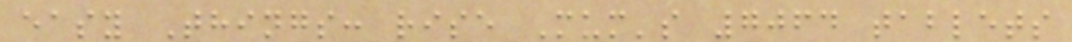easy Things: rise Mum's 7064 tablets
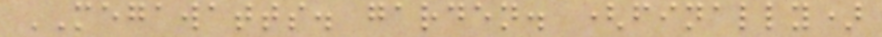MEGAWATTS. garden. (finally)
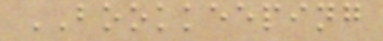BOOKKEEPING
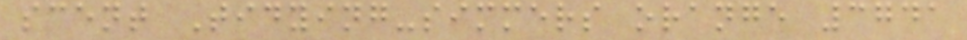scent Tidying-simmers orange 3741
